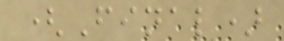(Final)
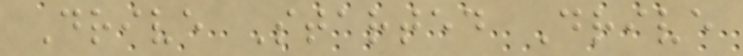Drive Started Drive
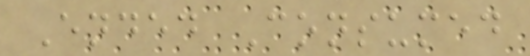Ended Consumed
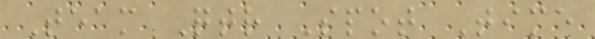Team Qtr Spot Time
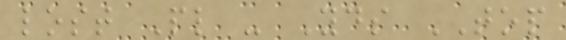lost Pl - Yds TOP
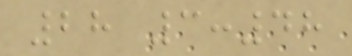28 3:48
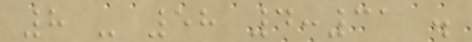8 - 58 4:31 .
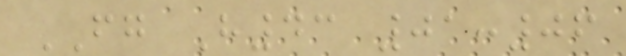FG H43 01:06
